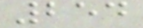254
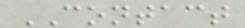CONTACT
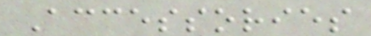Accessories
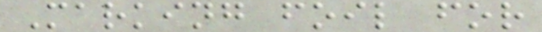Marking foil for
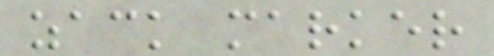zack marker
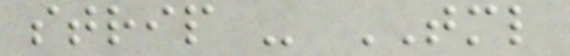strip - TML
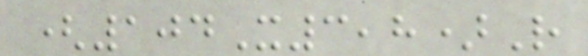(104X3,8)R
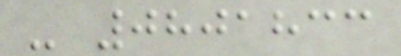- 0801833
